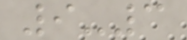9-3
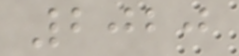2020
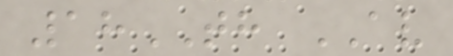18TH AV
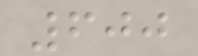600
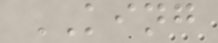KING
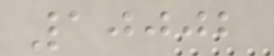10002
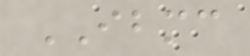IBMC
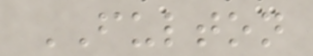FULTON
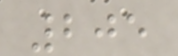205
